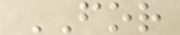FOR
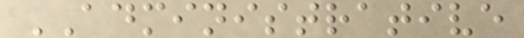ADMINISTRATIVE
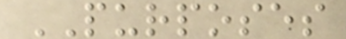PURPOSES
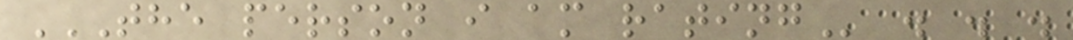THE PERSON I AM RATING . . .
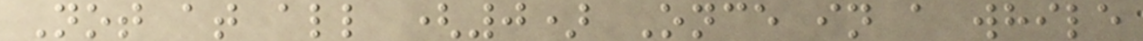Not at all (0) Once in a while
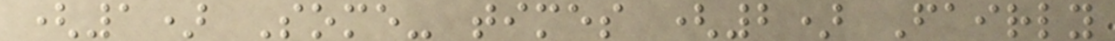(1) Some- times (2) Fairly
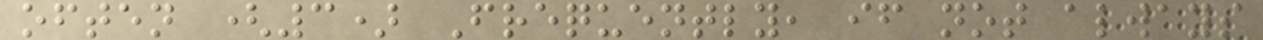often (3) Frequently, if not always
